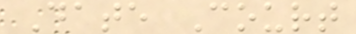Date Court
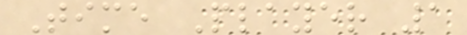Time Player 1
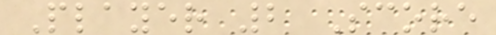Player 2 Score
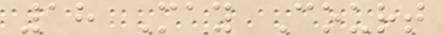18 May Court
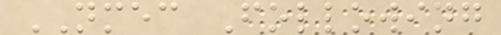NMEC Following
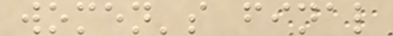women's final
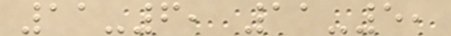11-6, 11-5,
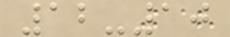12-10
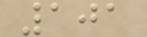101
